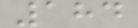184
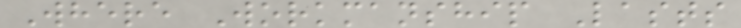Where Workmanship Lasts
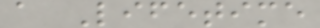a Lifetime
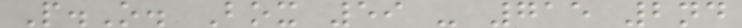P.O. Box 59 - 715 2nd
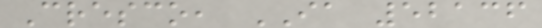Cresco, IA 52136
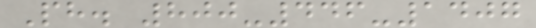Ph. 800-446-1407
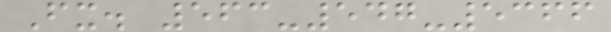Fx. 563-547-5366
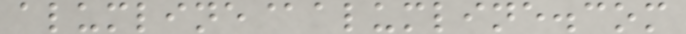alumline@alumline.com
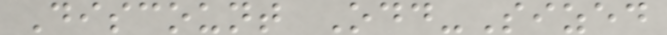Discount Odd-Sized
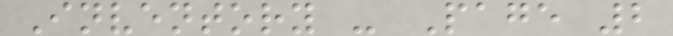Inventory - Page 2
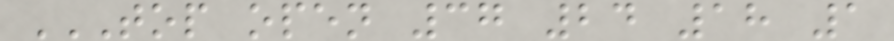TOP OPEN 37 24 18 1
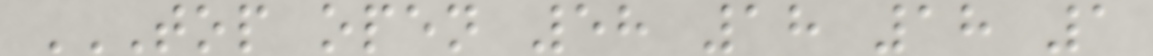TOP OPEN 58 18 18 1
